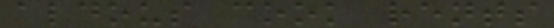aldous cook rents
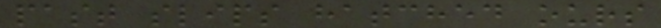past slips hatched ours
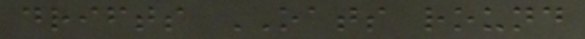drifts OATS round
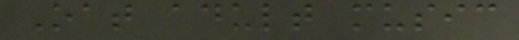Oat adult music
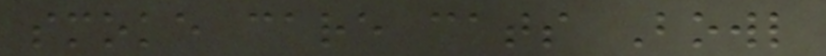smoke care cats Bowl
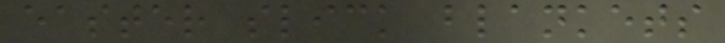easter slick blankets
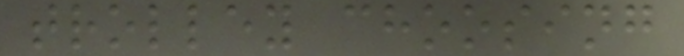trolley choosing
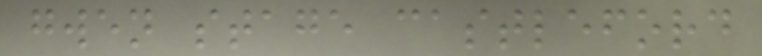gwen stage castleford
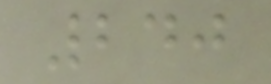240
